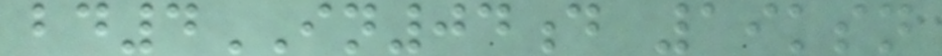bd4IN04d 19ksn
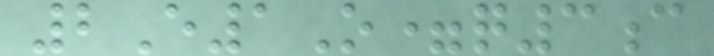2E1O=q3c
